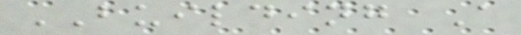BUILDING A
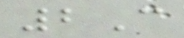2C
